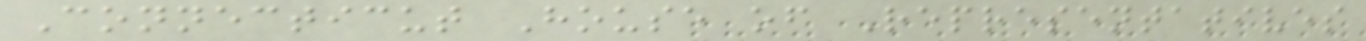Connecticut House of Representatives
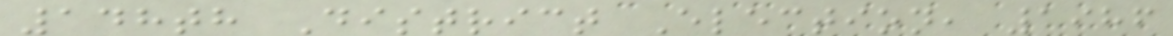148th District Election, 1986
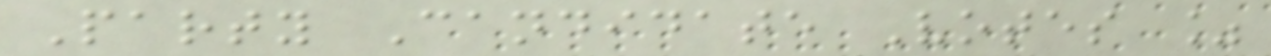Party Candidate Votes %
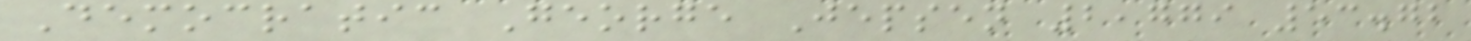Democratic George Jepsen 2,779 53.72
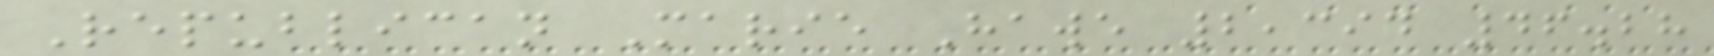Republican Marie Hawe 2,394 46.28
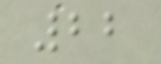22
